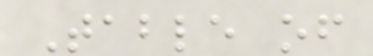Table of
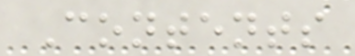Contents
